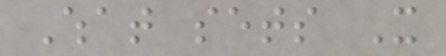What sets It
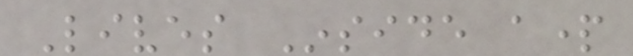Lives Inside apart
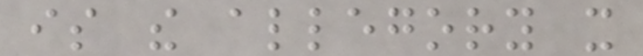is the allegory it
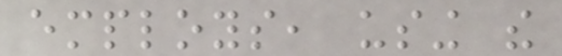employs, using the
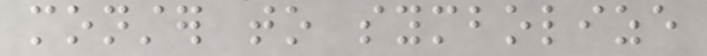monster to symbolize
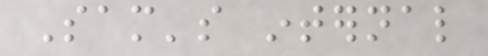Sam's internal
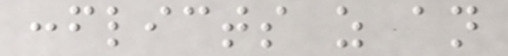conflicts as an
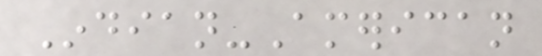Indian-American
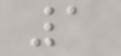1
